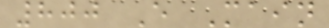800 E Main
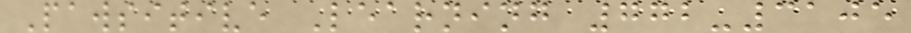Pawsitive Learning 772-3105
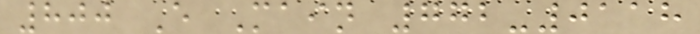800 E Main 772-0118
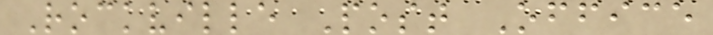Rockville Post Office
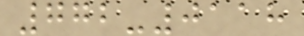772-0118
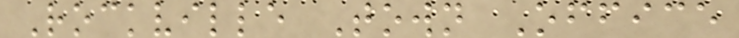Rockville Town Office
